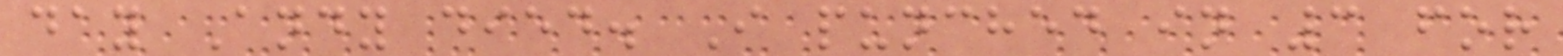day Andy died. I punched in 3 for
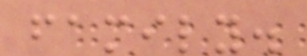family.
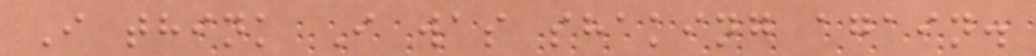I think I was shaking again.
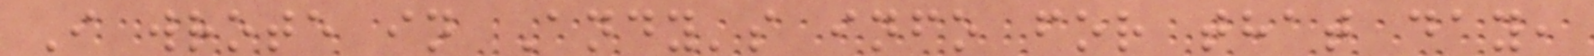I wrote in Andy's info for that day,
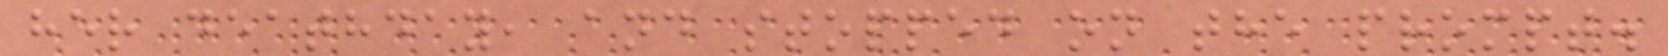her deathday, and stopped on the prompt.
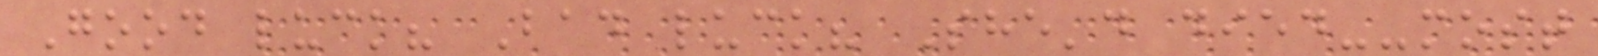Good luck? Bad luck? She'd died--most
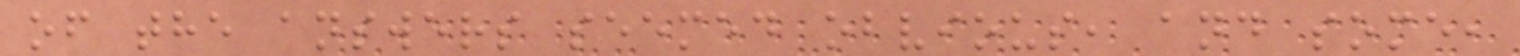of the answers seemed obvious, and some,
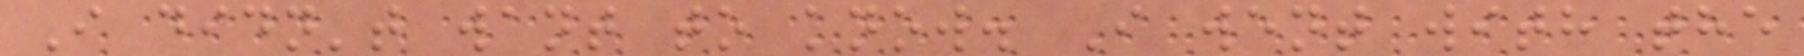I didn't want to know. I went with the
